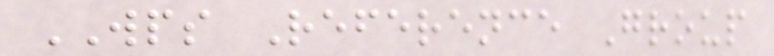WPS Reference Group
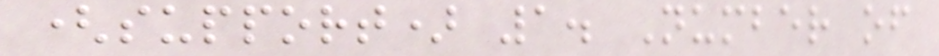(support) 1. Number of
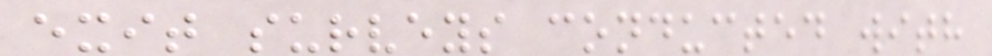exit surveys conducted with
